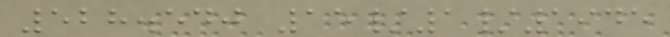528.540 15/1/1945
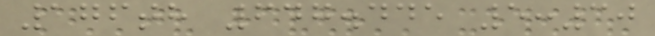176th 647.445 5:30
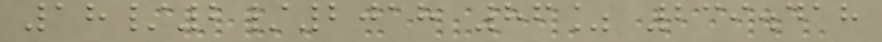18/2/2018 86% 239.418
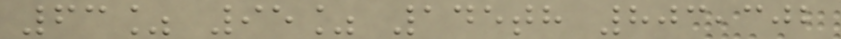63% 95% 145th 803,302
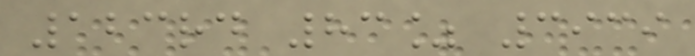123rd 83% 3939
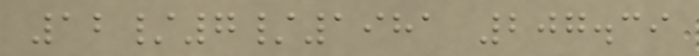12/7/1981 207.39
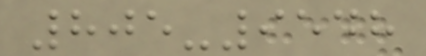805-9548
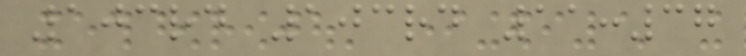103rd 103rd 11:37
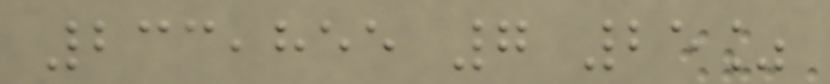233,855 7 25%
